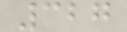327
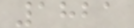1821
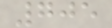705
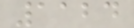1124
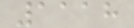1118
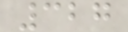327
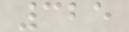325
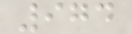974
